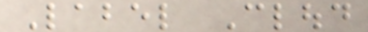Label Cloud
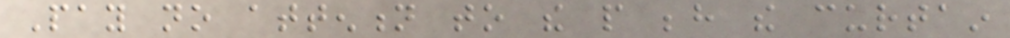Pay no attention to the people behind the curtain
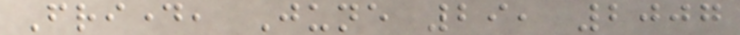Friday, June 29, 2007
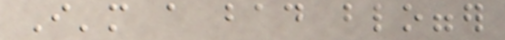I'm a bad blogger
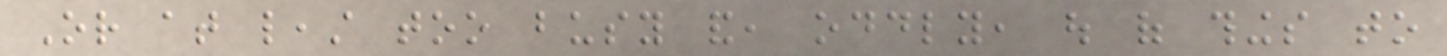Or at least too busy and, oddly, out of things to
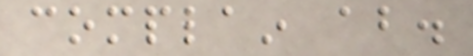complain about.
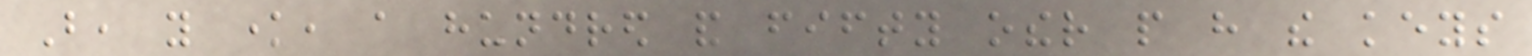But, you know, a hundred and fifty other people have the keys
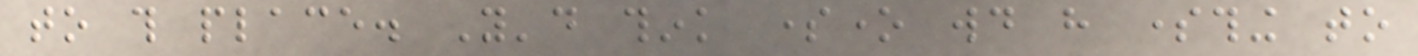to this place. You'd think someone would have something to
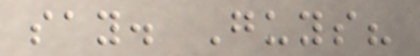say. Guys?
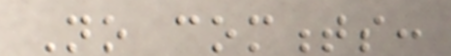No comments:
